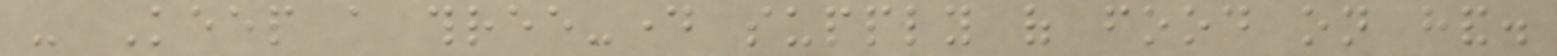- Keep a three-day supply of food on hand.
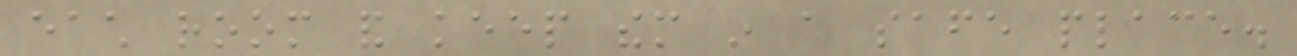each room and keep them in a safe place.
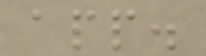app.
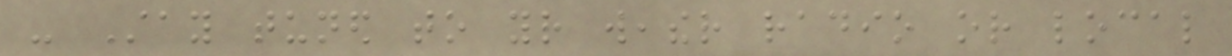- Stay tuned to your weather radio or local
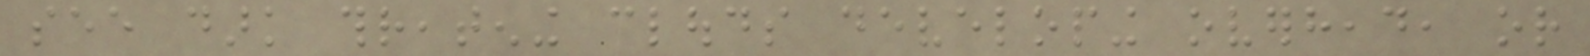see dark threatening clouds developing overhead, or
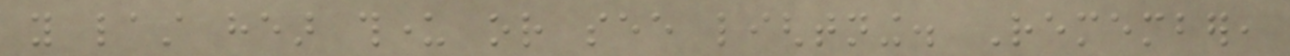you last hear thunder or see lightning. Remember,
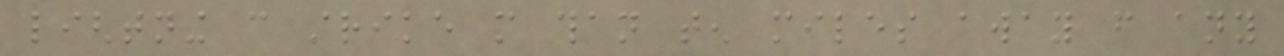lightning can strike more than ten miles away from any
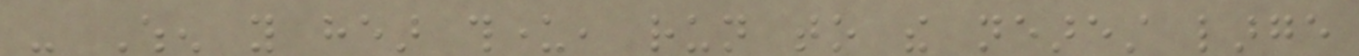- When you hear thunder, run to the nearest large
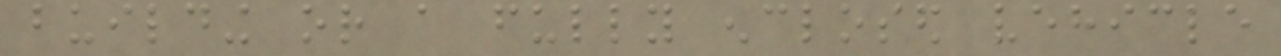building or a fully enclosed vehicle
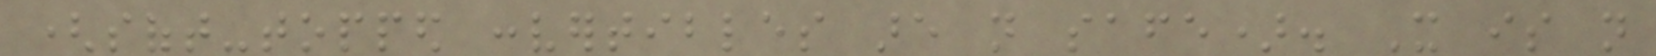(soft-topped convertibles are not safe). It is not
